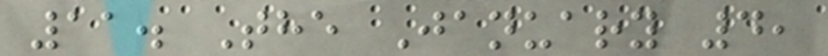11. The January 4,
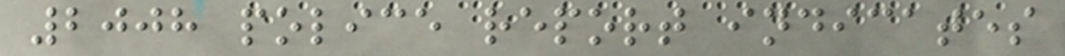2008 police report indicates
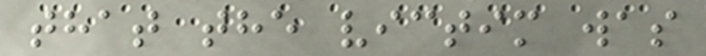that the victim was
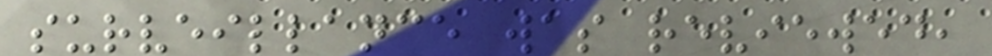surveillance was reviewed,
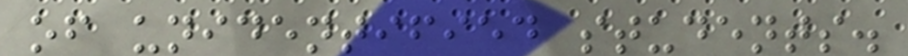of unidentified students.
